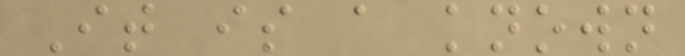It is a known
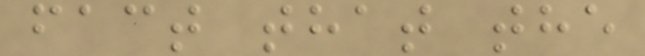fact that the
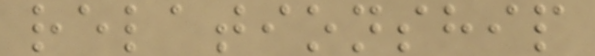relationship
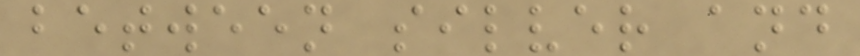between silver and
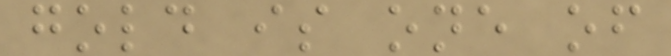gold is one of
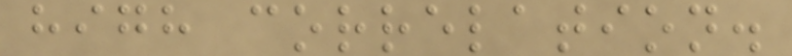high correlation.
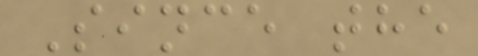Since the
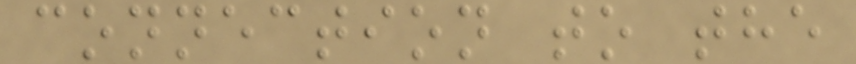connection to the
